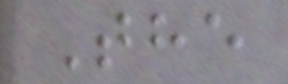The
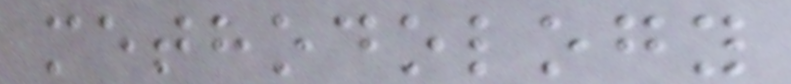methodology
